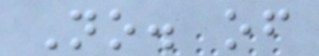No. of
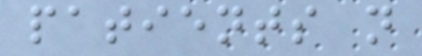patients n
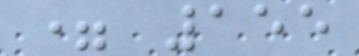= 155
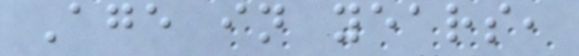Age in years,
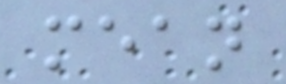mean
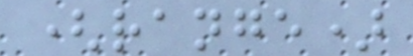(range)
